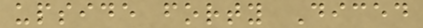upside forty Diced
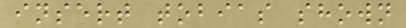insert tobias shown
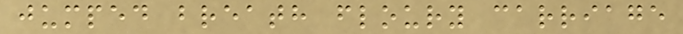jumped breath floury carriage
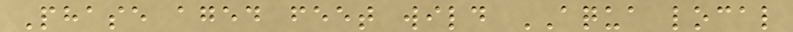Phase aged feet wild AQUA local
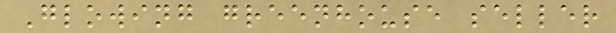Glowing greenhouse seller
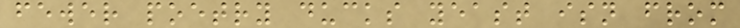fewer poetry ducks yeast isn from
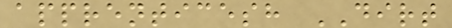apprenticesh DIRT
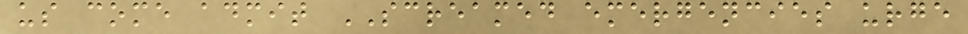us come admit SCREAMED emergencies urge
